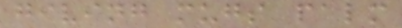giving mugs palm
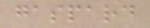gaspard
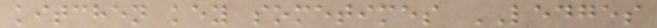kitchen key sometimes LEDGES
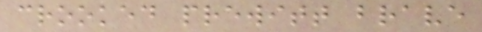crooked prewitt brave
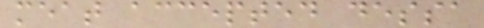meat accepted dessa
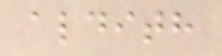aldith
